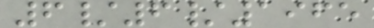6/6/1965
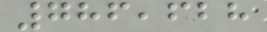786,628
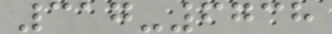317-6738
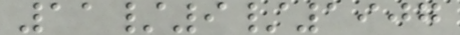11/9/1907
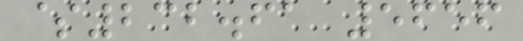$232.61 5656
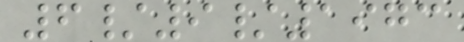6/9/1973
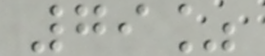79%
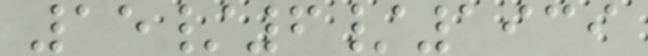15/6/1939
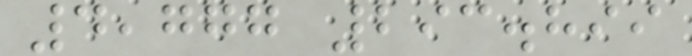4,777 293.899
